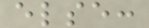else:
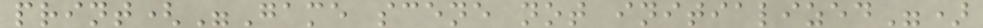print("Game scene not initialized")
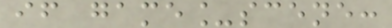if game_scene:
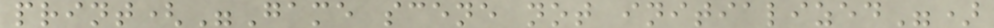print("Game scene not initialized")
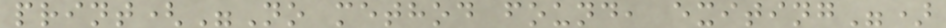print("No method found, exiting")
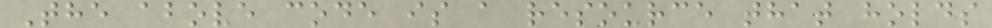The above code is a resource that holds
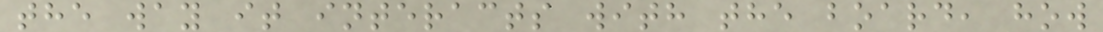the way it interacts with the board, how
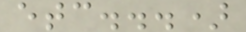etc...)
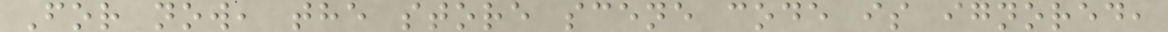For now, the store scene code is ignored,
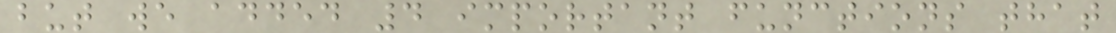but we added 4 important functions that
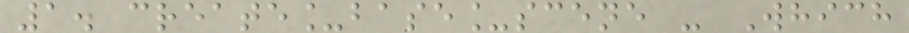1. create_base_scene - Which
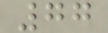77
